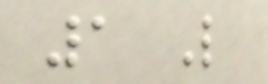1 Like
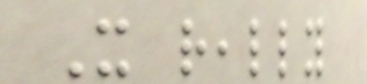It really
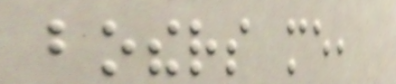bothers me,
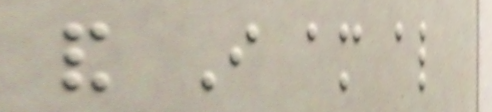and I am also
